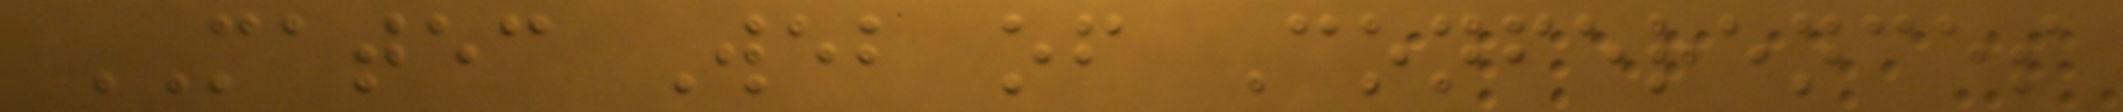MATEC Web of Conferences
